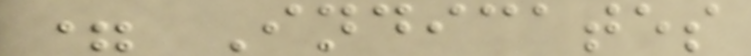= Indicates
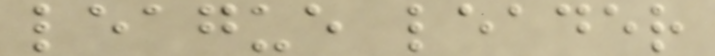league leader
